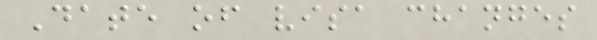Date of visa changes
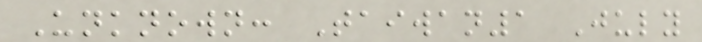Unknown: Taiwan1 July
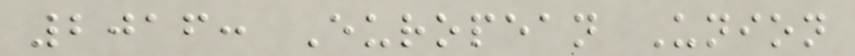2016: European Union
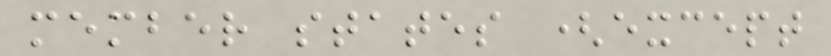member states (except
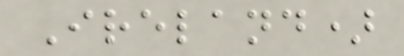Ireland)
